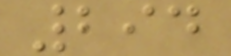294
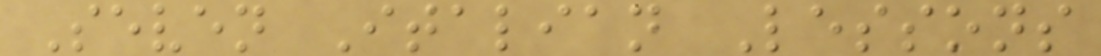Seven Italian Lessons
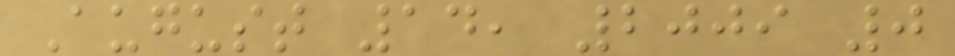August 14, 2009 0
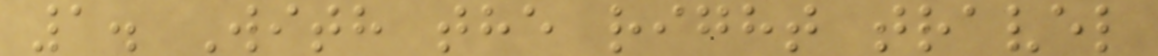1. With the right travel
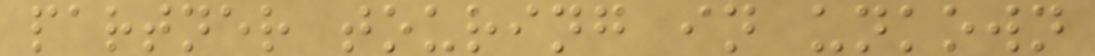partner touring in unkown
